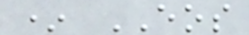* EOS
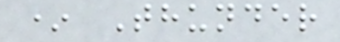* Thunder
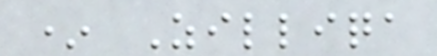* Zilliqa
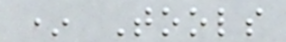* Tools
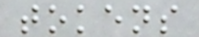tokens
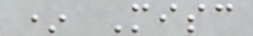* Misc
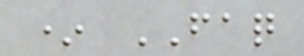* FAQ
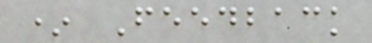* Feedback
